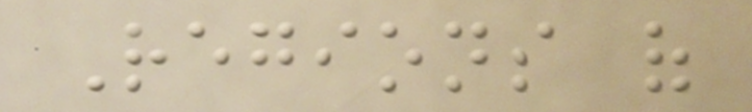Regions of
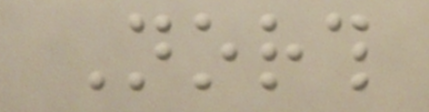North
